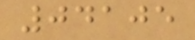04105
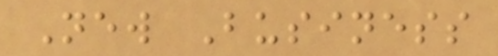New Business
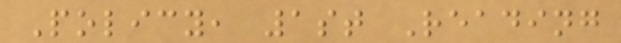Policy, 1st Reading
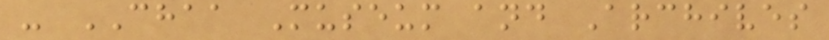- CHAA Museum and Archives
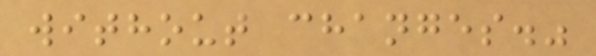without changes."
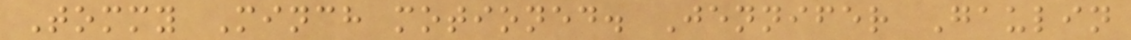Tommy Minch motioned. Jennifer Gaulin
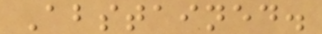Abstained.
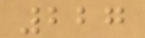227
